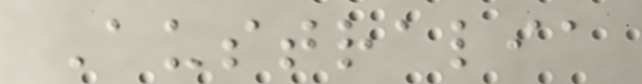Australia
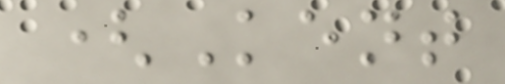(Kent
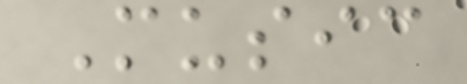Music
